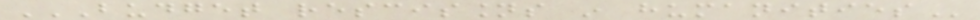BUDGET RESCISSIONS IN HUMANITIES
